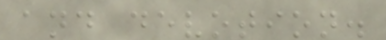and devotion.
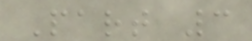Part 3
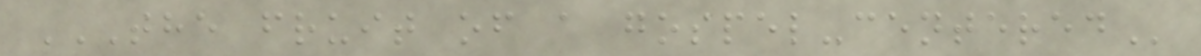THE FRUIT OF A GOSPEL-CENTERED
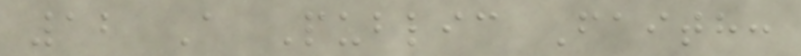12 A Public Faith:
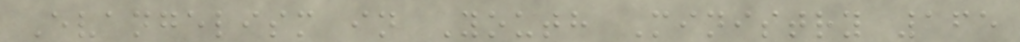Evangelism in Youth Ministry 165
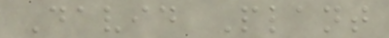David Plant
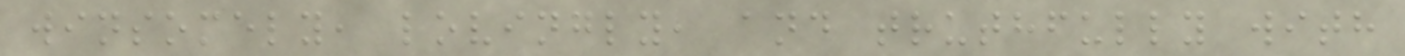winsomely, lovingly, and truthfully with
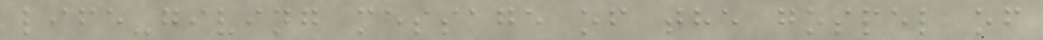life-giving message of the gospel of
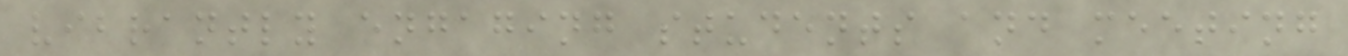vibrantly engaging students and meeting
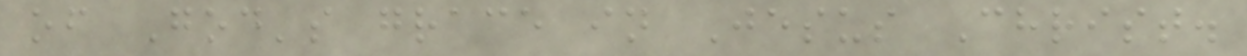of God's grace in Jesus Christ.
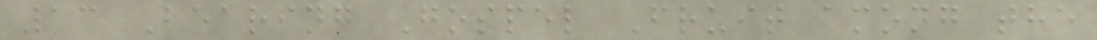13 Bearing Gospel Fruit among the
